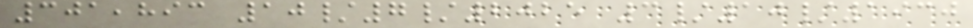301,893 10/7/2025 3/10/1930
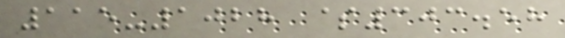115-1028 $303.58
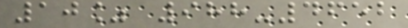10% 988-4652
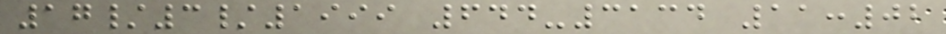17/3/1999 644-3134 11:02
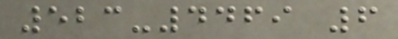523-4469 6
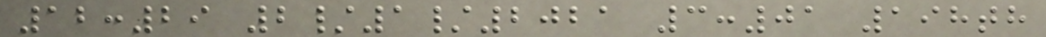12:29 2/1/2021 3:01 198th
